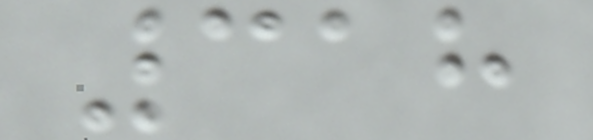318
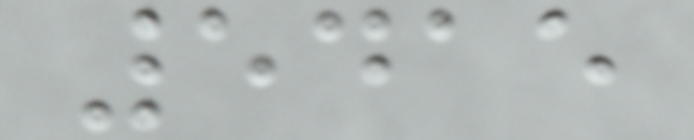5415
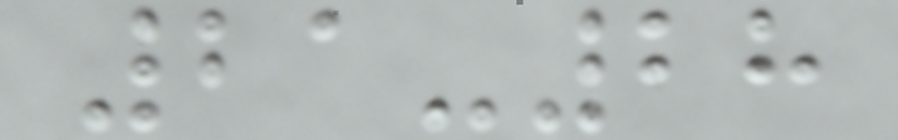21-28
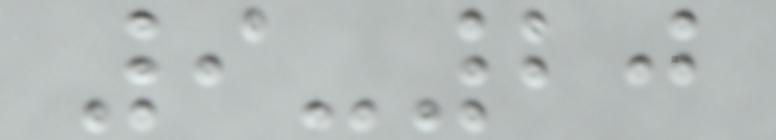9-20
